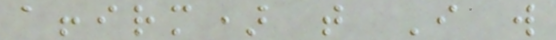affirm) that I will
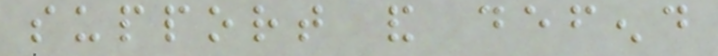support and defend
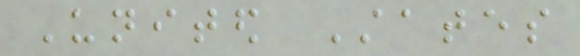United States
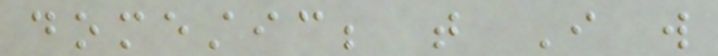domestic; that I will
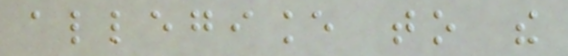allegiance to the
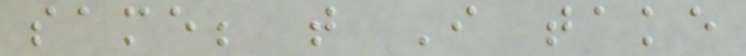same; that I take
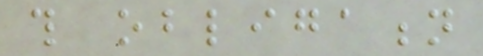this obligation
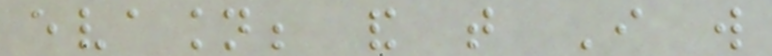evasion; and that I will
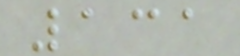131
